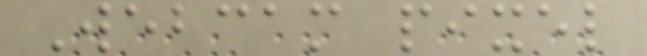Webcam pixel
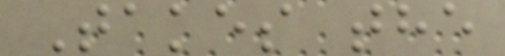Takes the
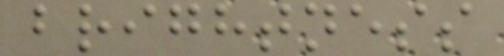brightness
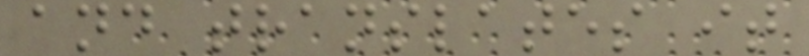and translates it
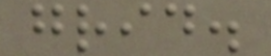grid.
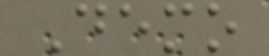Demo
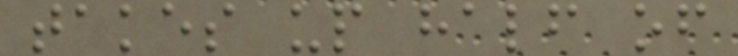takes up half of
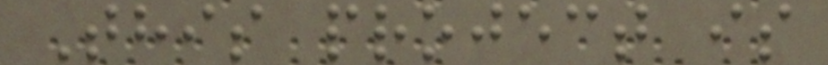This project is
